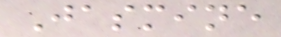Jasmine
